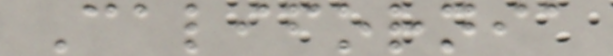California
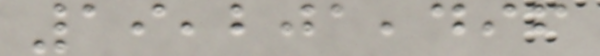19,201,496
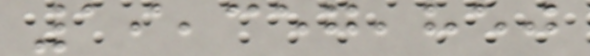19,357,850
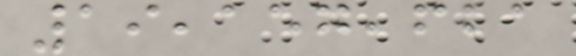19,157,621
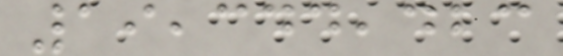19,344,423
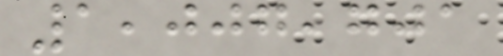1,007,701
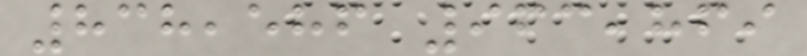838,586 963,869
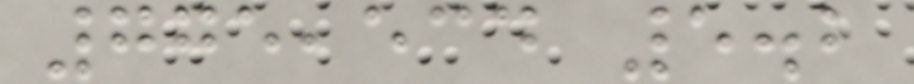775,534 5.2
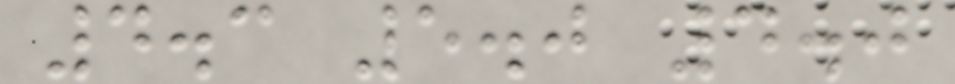4.3 5.0 4.0
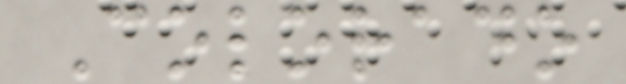Colorado
